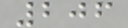206
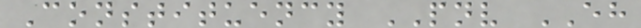Constituency PNV EH
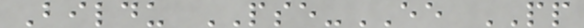Bildu PSE-EE PP
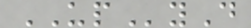UPyD
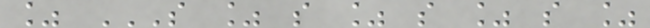% S % S % S % S %
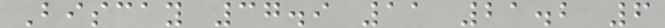Biscay 37.9 11 21.2 6
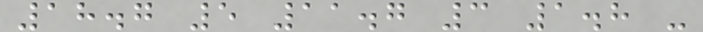18.7 5 11.7 3 1.8 -
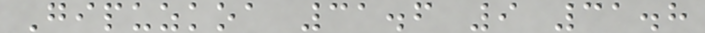Gipuzkoa 31.6 9 31.8
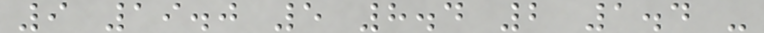9 19.0 5 8.4 2 1.4 -
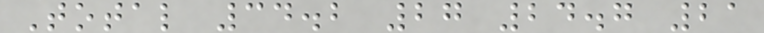Total 34.2 27 24.7 21
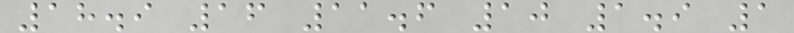18.9 16 11.6 10 1.9 1
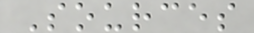Sources
